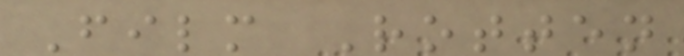Film Rotten
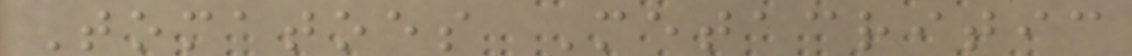Tomatoes Metacritic
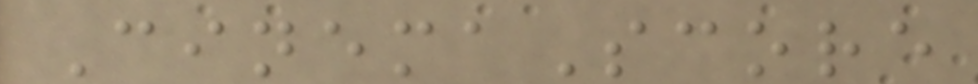CinemaScore
